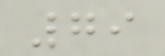79
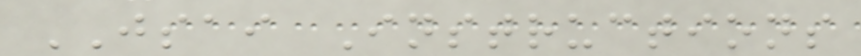JSAI Instructions
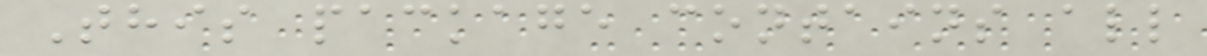This package contains all
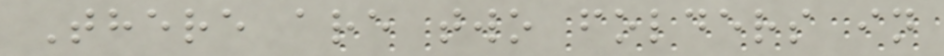There are two folders in
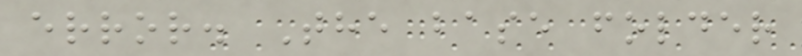error. The base folder
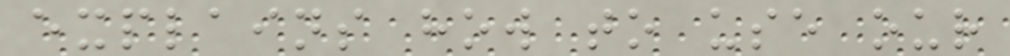explains how to use our
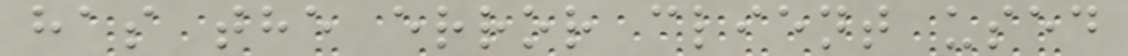has the error client used
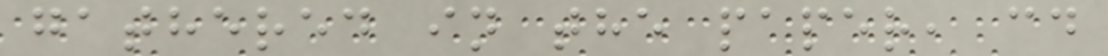gathered in the paper, cd
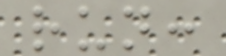run:
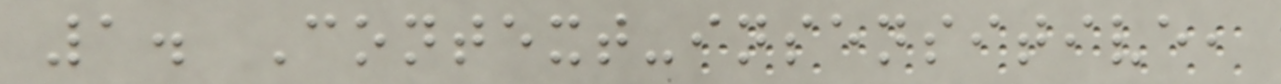1. Context-insensitive,
